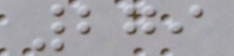279
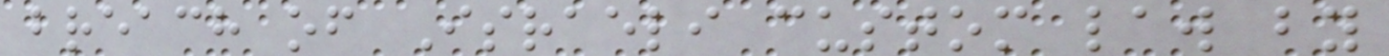breach of Israeli custom law by
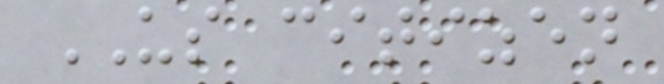US citizen
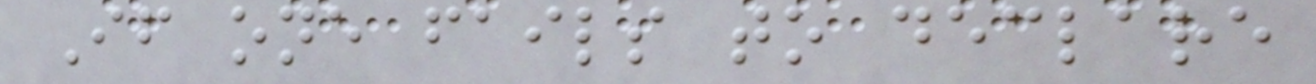If one fails to declare
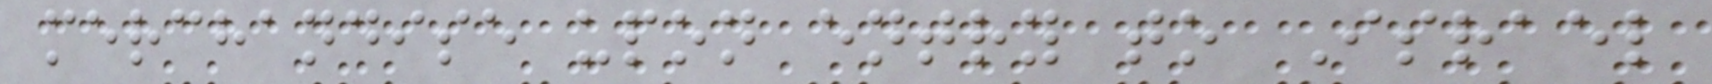merchandise upon entry to Israel
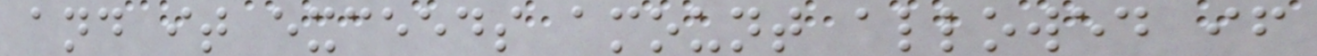and it exceeds amount allowed if
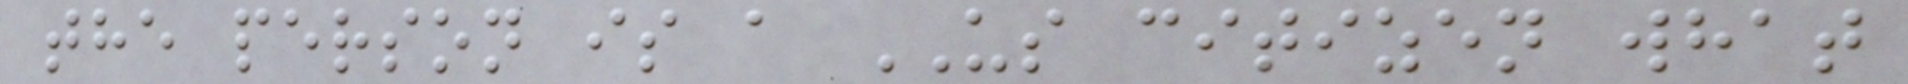the person is a US citizen what
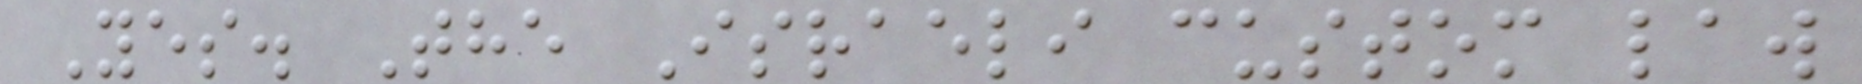Yes. The Israeli custom law
